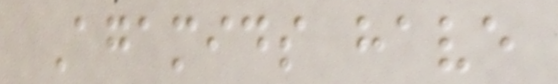Agamids have
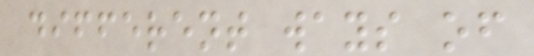different ways of
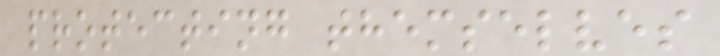protecting themselves
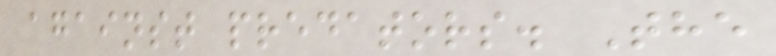against predators. The
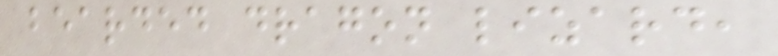bearded dragon lizard,
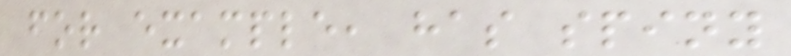for example, has spiny
